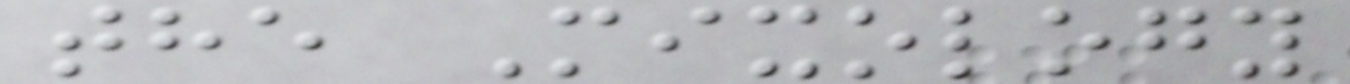the Mixology
